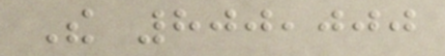The 800,000
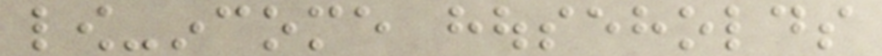low-income households
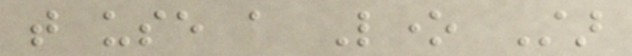that use a Lone Star
